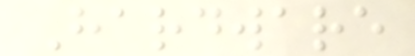Hardware
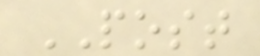POST
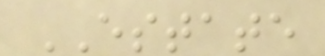ESTATE
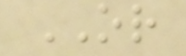OR
